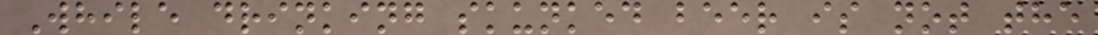While drinking skunked beer is not the
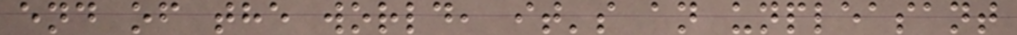end of the world, it's an unpleasant
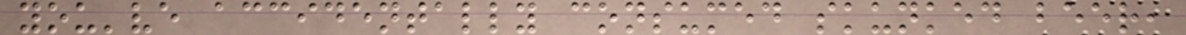you've accidentally consumed skunked beer,
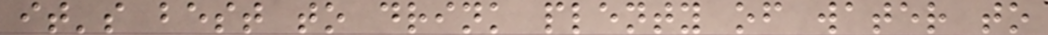it's best to drink plenty of water to
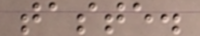taste.
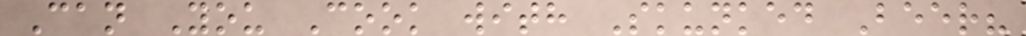Can You Cook with Skunked Beer?
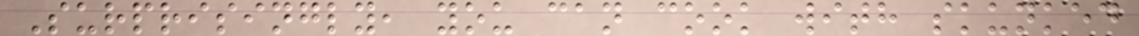Surprisingly, you can cook with skunked
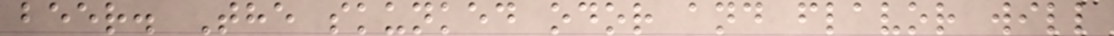beer. The skunked odor and flavor will
